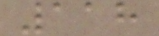118
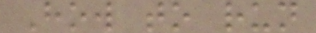How to run
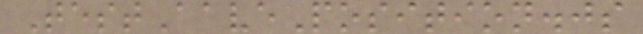TestAavePosition.js
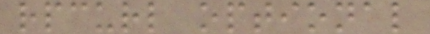rpcurl optional
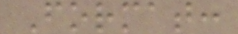Format:
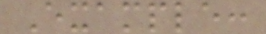Example:
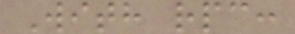With rpc:
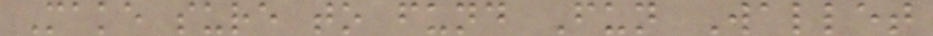Make sure to fund Fun Wallet
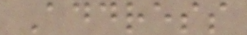Address
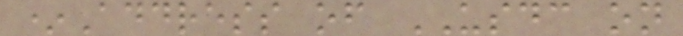*Address of USDC on
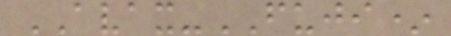AVAX-FUJI*
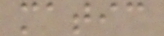matic
